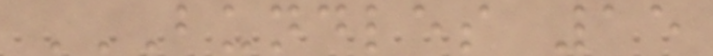BUNDLES 15
